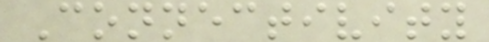Connectivity
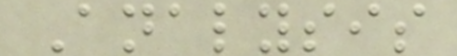Analysis
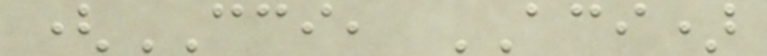(CCI, ACI)
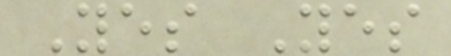Yes Yes
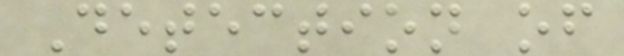Detection of
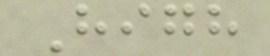High
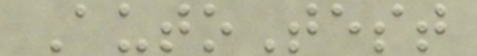AutoTest
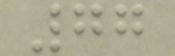77
